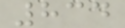834
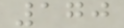170
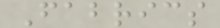Fabrics
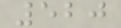520
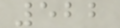522
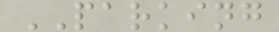PARKING
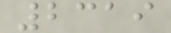2319
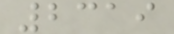2319
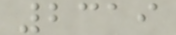2319
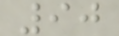90
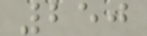250
